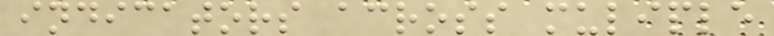indicators across muliple
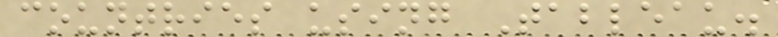countries using Tableau.
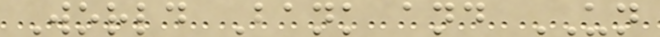World Bank and UN
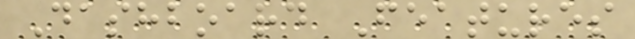Dashboard Features
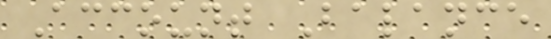Account Balance
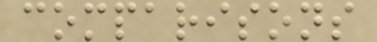comparisons
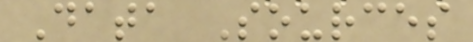Data Sources
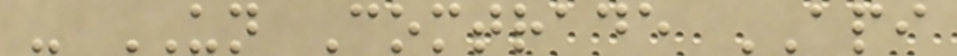- UN Comtrade API
